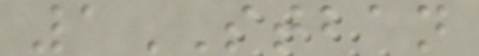1STBAN
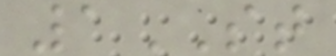1ST
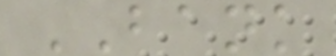BANK
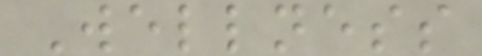Wellness
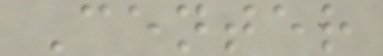Center
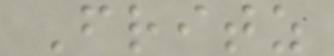Fritz
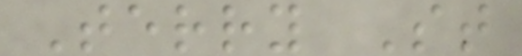Terry St
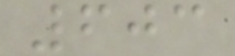603
